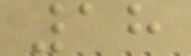18
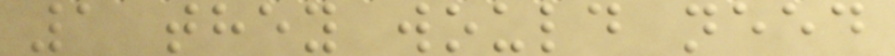1 they would need
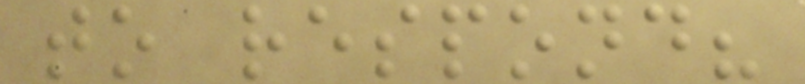to respond?
